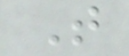T
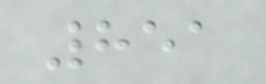851
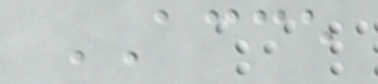ACCE
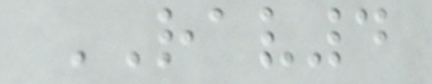RAV4
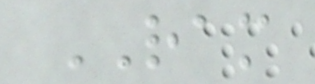RAM
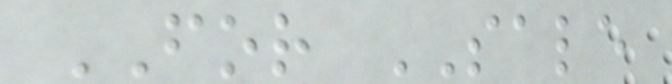FOR SALE
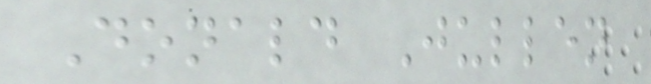Donald Jullen
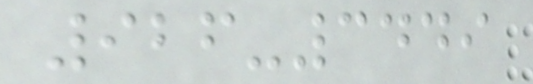926-3449
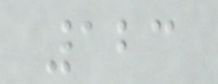123
